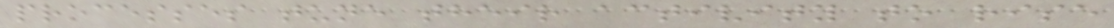processes tune their activity to rise
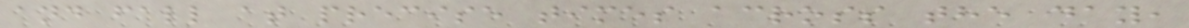and fall at precise times across the day,
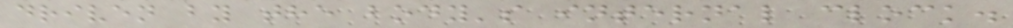driven by the body's internal clock.
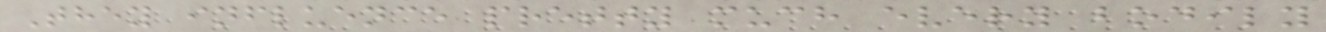They influence pretty much every bodily
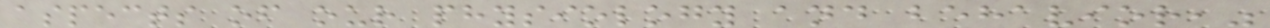aspects of our physiology and behavior,"
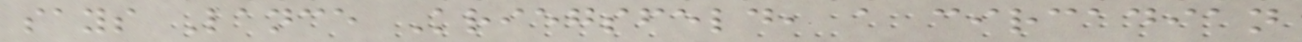says Lance Kriegsfeld, a circadian
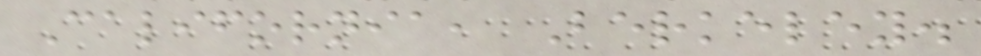California, Berkeley.
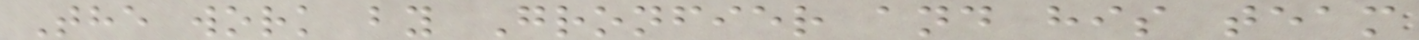The work by Gronfier and his team
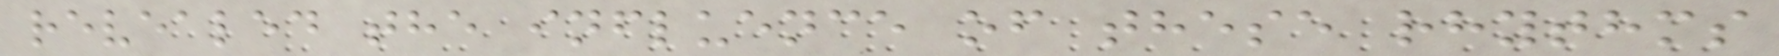revealed the influence of these rhythms
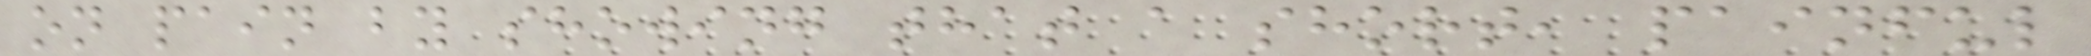on pain by showing that a short, painful
